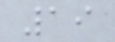19
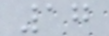17
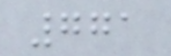771
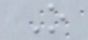O
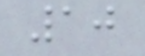10
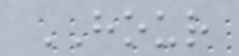HOUR
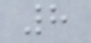8
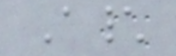A\
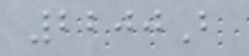2200B
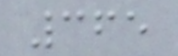365
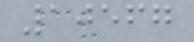10567
